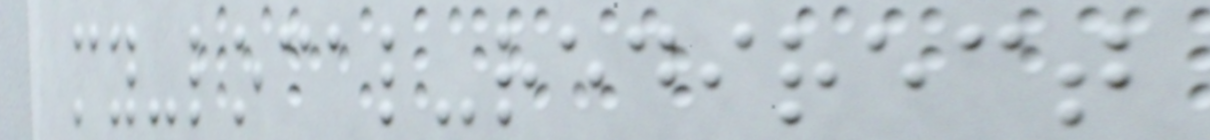my-local-redirect
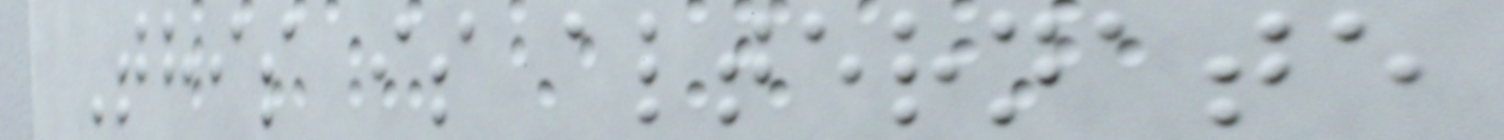This is alternate
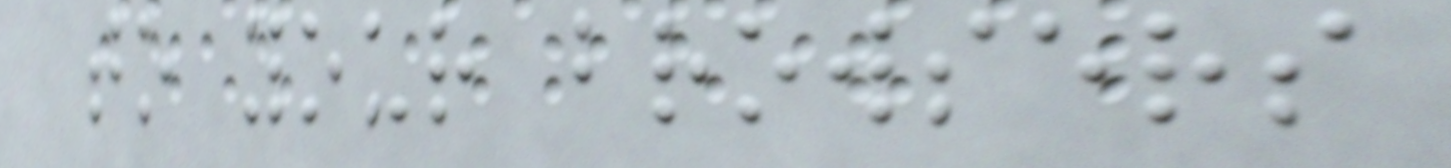to your browsers
